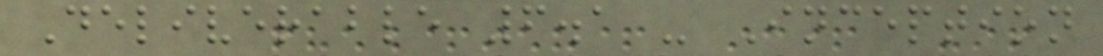Deliverable 6.1 - Inception
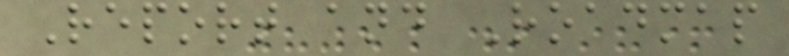Report and Roadmap
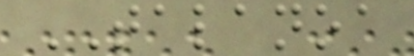TALANOA
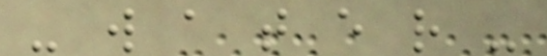- w a t e r -
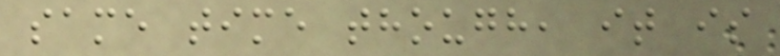same time though, it is
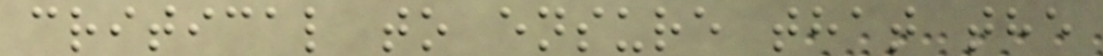critical to ensure that the
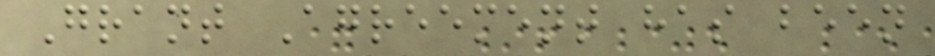Grant Agreement has been
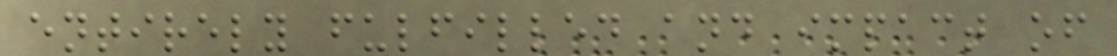entirely fulfilled and impact of
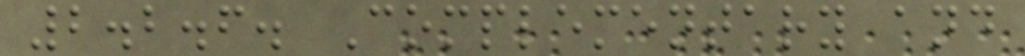2.2.6. Complementary and
